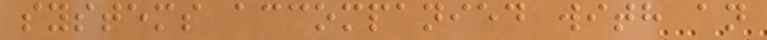systems accompanied with an
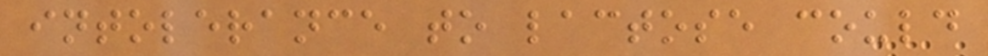intolerance to lactose could
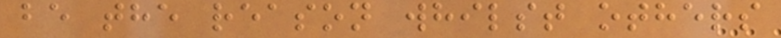be the reason whilst others
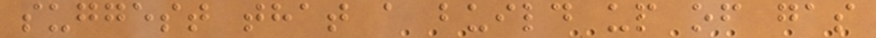suggest that a build up of gas
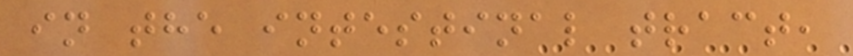in the intestinal tract,
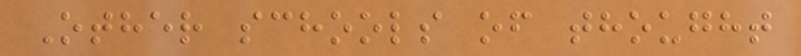Other schools of thought
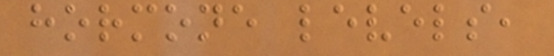hormone levels,
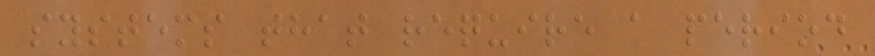systems that require a period
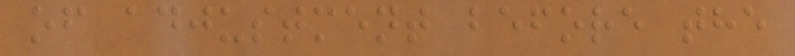of adjustment before the
